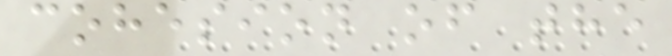cohesion of the
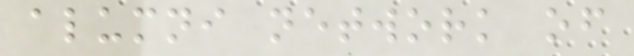alumni network of
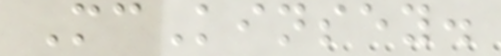McKinsey.
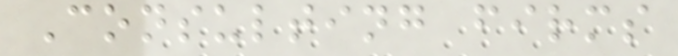Consulting firms
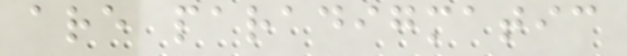are paradigmatic
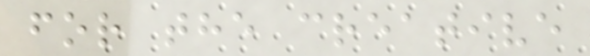for the creative
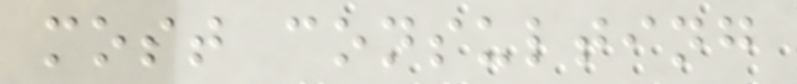most consulting
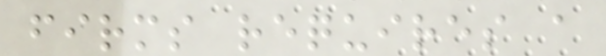firms requires a
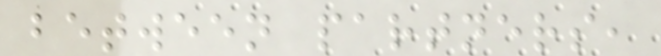between partners,
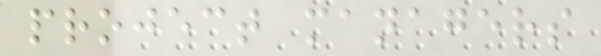project managers
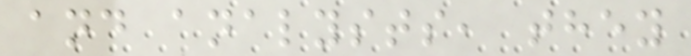and analysts, they
